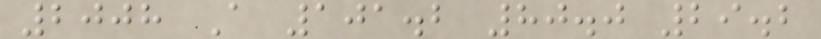2008 A 101.2 80.0 29.2
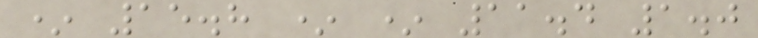* 15.8 * * 11.4 1.0
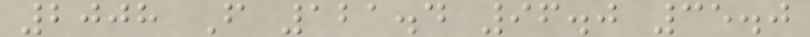2008 F 121.4 96.0 35.0
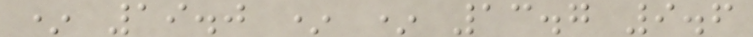* 19.0 * * 13.7 9.6
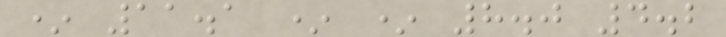* 11.1 * * 8.0 4.2
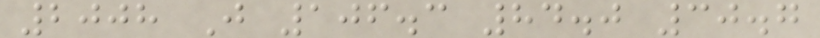2008 J 106.3 84.0 30.7
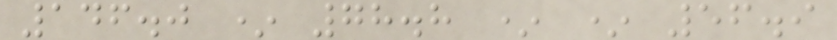146.0 * 78.8 * * 56.9
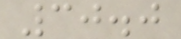30.0
